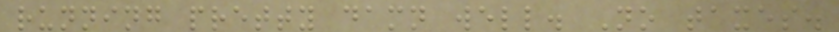running pretty damn well. No taxes.
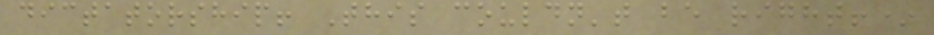dictatorship! This couldn't be right!*
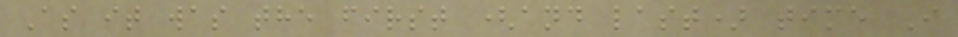As it was the first (and last) time I
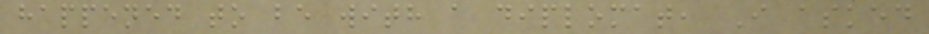happened to be with a diplomat, I asked
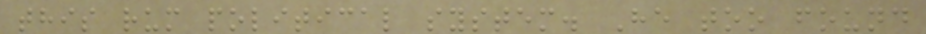this rum political system. He too found
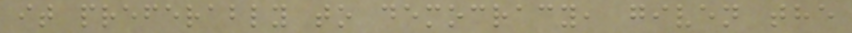it preferably to democracy, given the
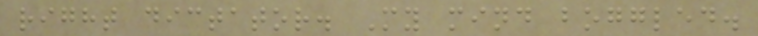right dictator. My mind boggled.
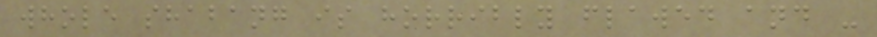whole shabang is horribly flawed and -
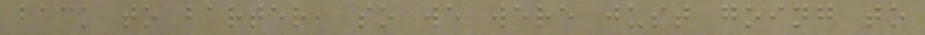back to barter, so we were just going to
